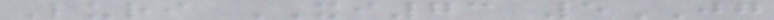Luri XI73 5JG
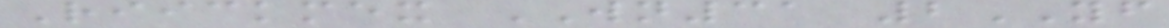Riickmex WN31 2YF
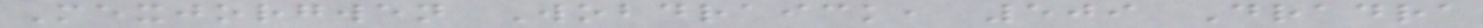Mexjorgwen Wobdraick, 509 Dradra
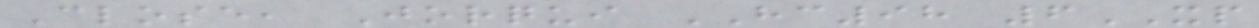Close, Jorqui HC98 6XP
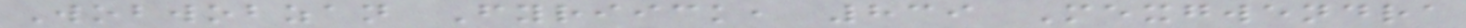Wobwobzan Fyriick, 839 Mexgwendra
